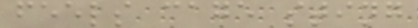feels cage sting
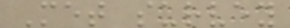Met survey
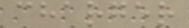charger
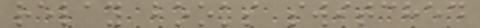relay books switched
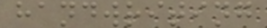handwriting
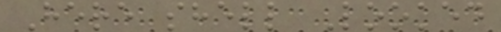Here shell Looked
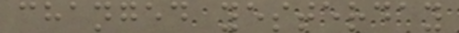changed yesterday
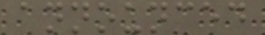announced
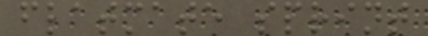flatmate sprint
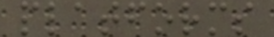platforms
